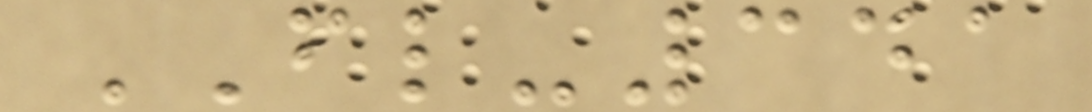FL-341
